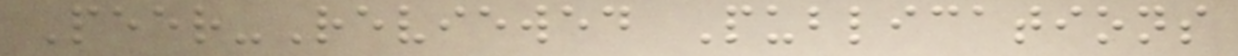Peer-Reviewed Publications
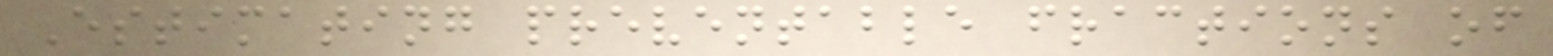Estimating preventable fractions of
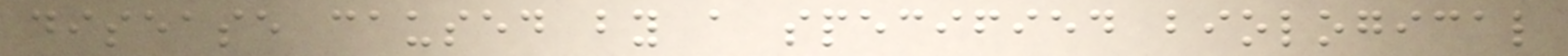disease caused by a specified biological
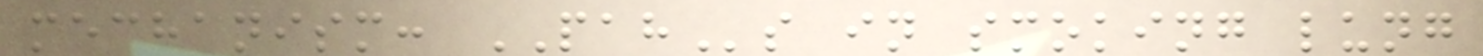mechanism: PAHs in smoking lung
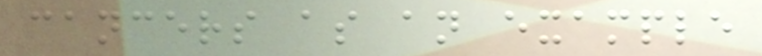cancers as an example
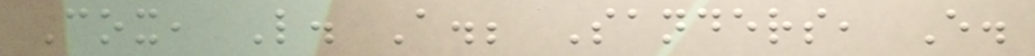Cox, L. A.; Sanders, E.
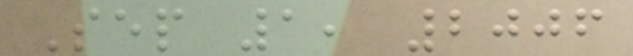Sep 1, 2006
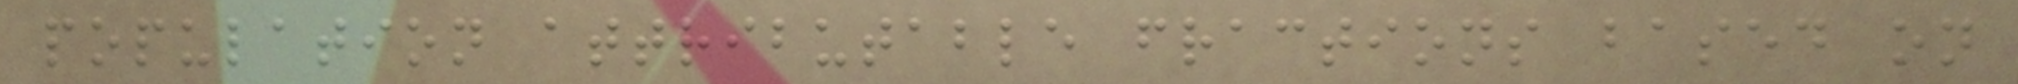population attributable fractions based on
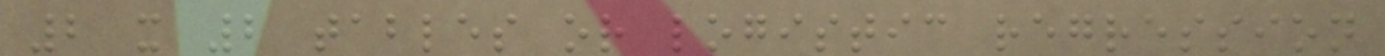2 x 2 tables or logistic regression
